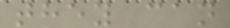they can
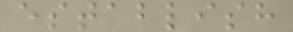establish
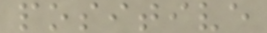positive
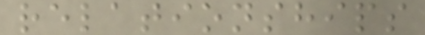relationships
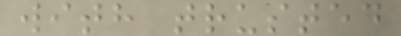with trusted
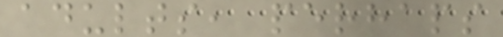adults, perhaps
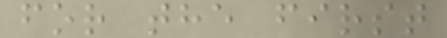for the first
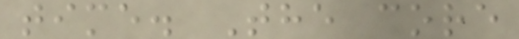time. The core
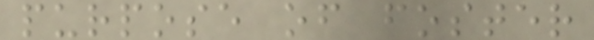purpose of foster
